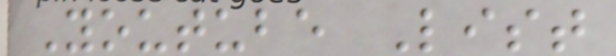Youtube List
